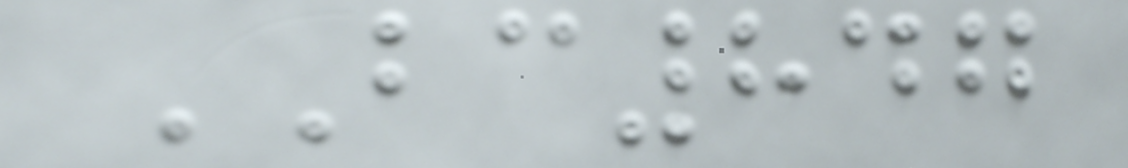BC847
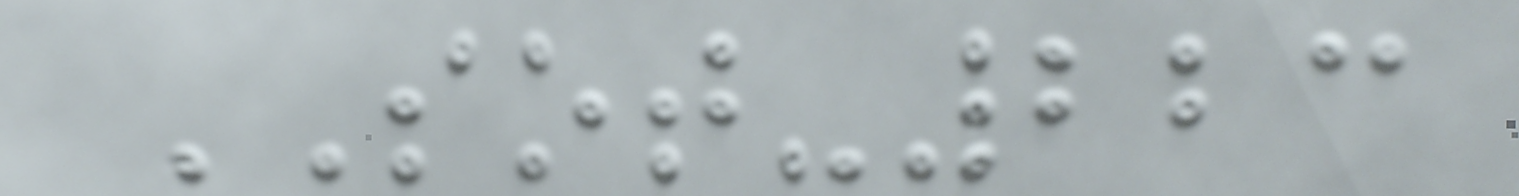SOT-223
